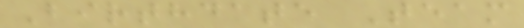Birthdate Team
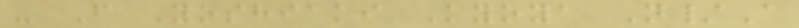- F Yoshiaki Kyoya N/A
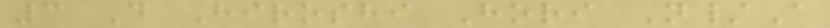3 D Hiroshi Hori N/A
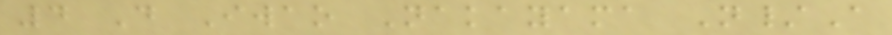4 D Iwao Nakayama N/A
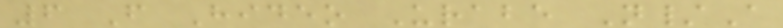6 F Hideo Urabe N/A
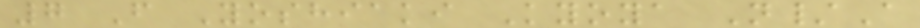7 F Yoshiaki Kyoya N/A
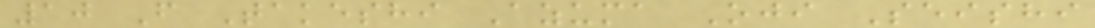10 F Takeshi Azuma Oji Seishi
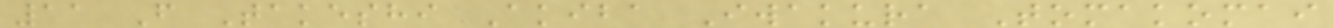11 F Takeshi Akiba Iwakura Tomakomai
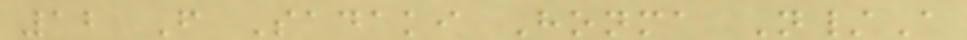12 F Sadaki Honma N/A
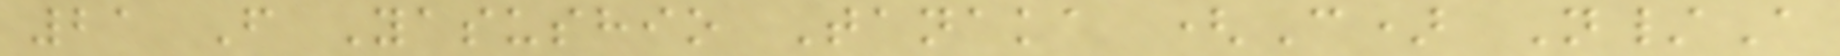21 F Yasushio Tanaka (C) N/A
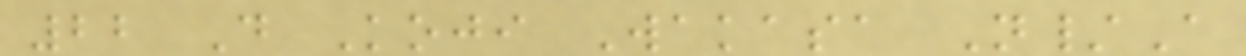22 D Koji Wakasa N/A
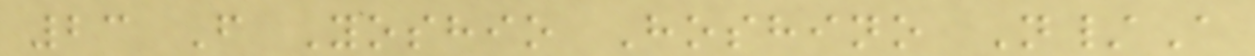23 F Yoshio Hoshino N/A
